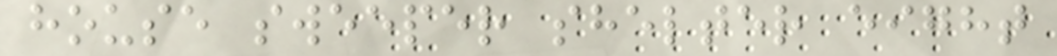house sweeper shelter eight
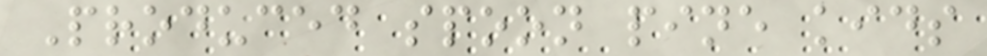Produced spoon pine kids
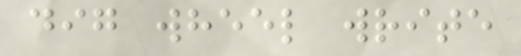dig wheel write
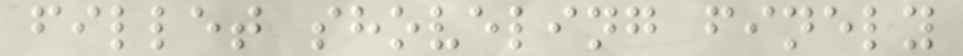fillet shoveling finely
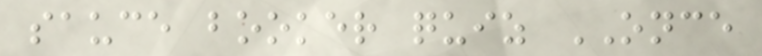sauce booker quiz ONCE
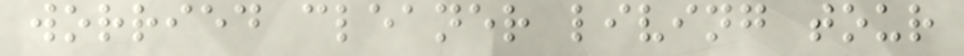worried cleaner living tour
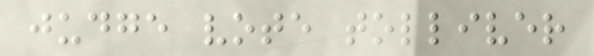judge vote tolliver
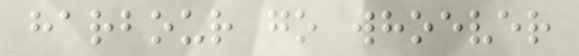harbour go whoever
